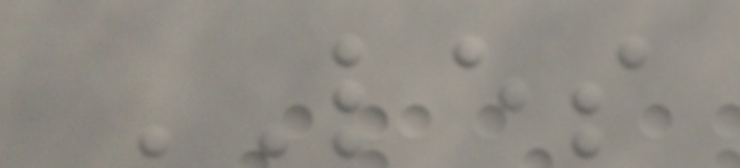LES
